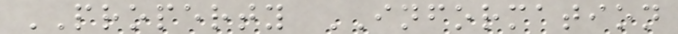PROPERTY INFORMATION
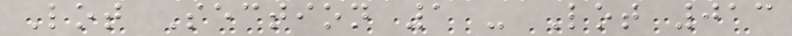Lot Section 1 - Lot 013
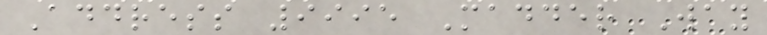Address 9995 Madder Way
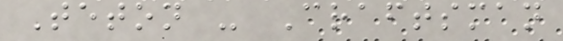Teton - Craftsman
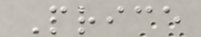Price
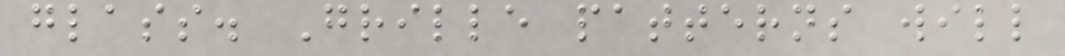glass. Grille patterns will
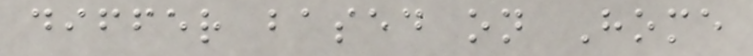differ based on Home
